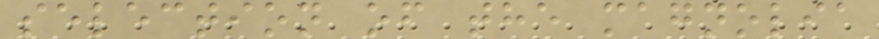selection of the magnolia
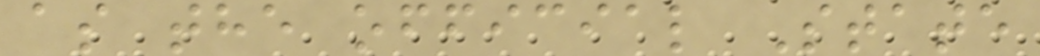as the official State
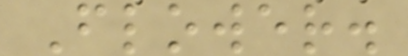Flower.
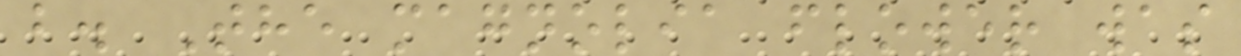b. The magnolia flower was
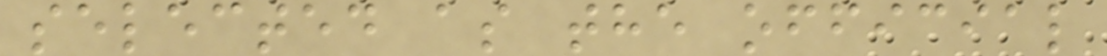selected as the official
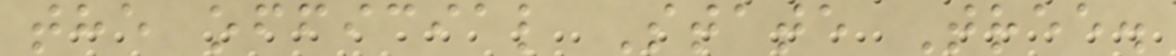the official State Tree.
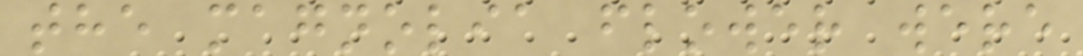the magnolia flower were
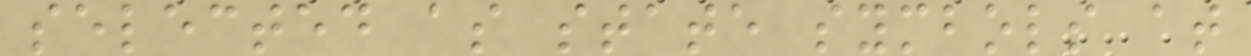selected as state symbols at
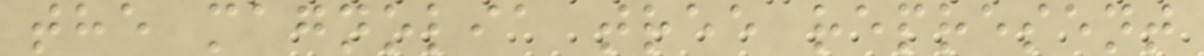the magnolia tree represent
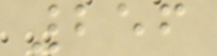256
